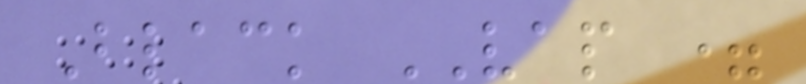Black VAP =
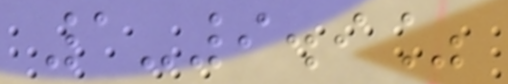1-9.9%
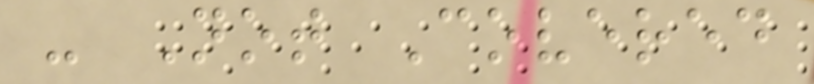- Not Covered
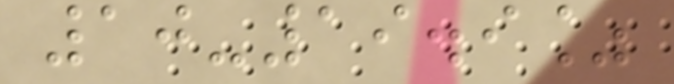10-19.9%
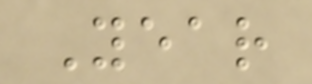Year
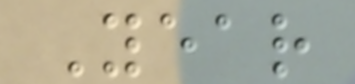Year
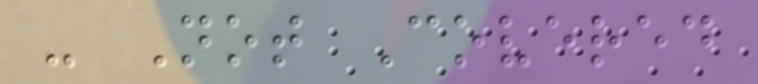- Not Covered
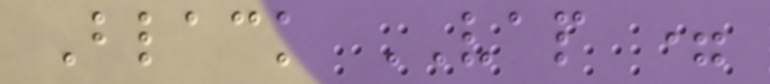Black VAP =
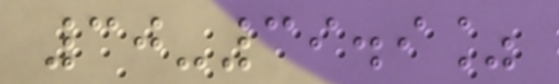30-39.9%
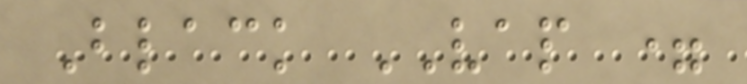Black VAP =
